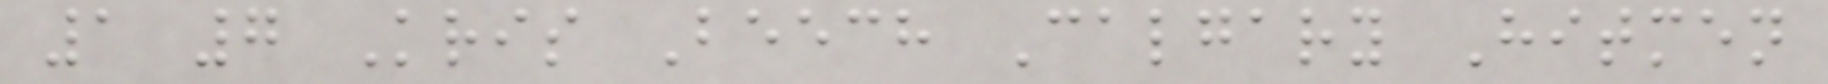1 7 Kris Beech Calgary Hitmen
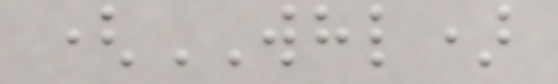(WHL)
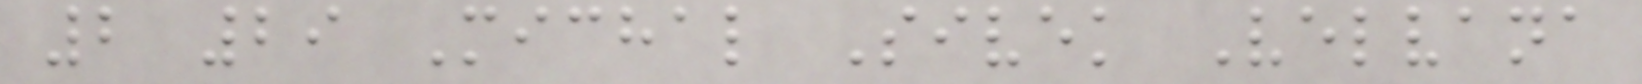2 29 Michal Sivek Velvana
